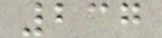237
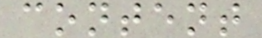content
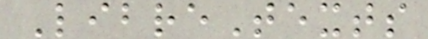LibreTexts
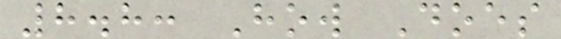8.8: How Does
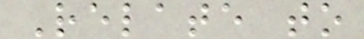Relate to
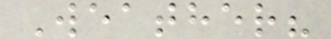Weather?
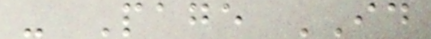- Page ID
